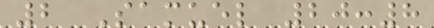2 Samuel 20:8
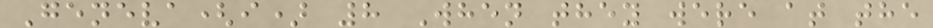Geneva(i) 8 When they were at the
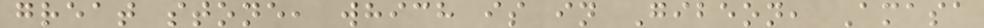great stone, which is in Gibeon, Amasa
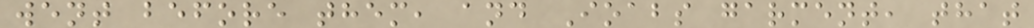went before them, and Ioabs garment, that
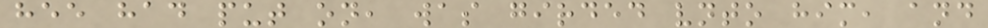hee had put on, was girded vnto him, and
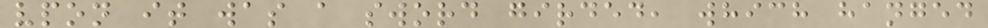vpon it was a sword girded, which hanged
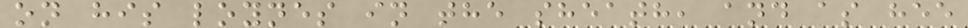on his loynes in the sheath, and as hee
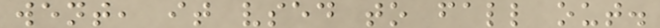went, it vsed to fall out.
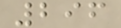296
